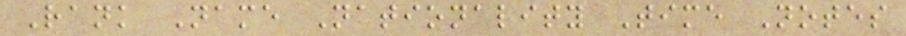Rank Name Nationality Time Notes
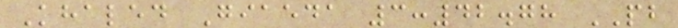Khaled Giaeda 3:42.78 PB
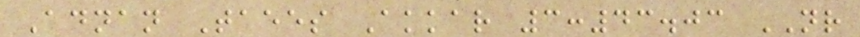Adnan Taees Akkar 3:43.03 NR
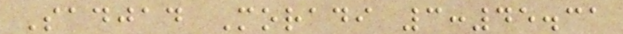Sadjad Moradi 3:45.31
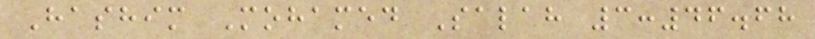Hashim Mohamed Salah 3:46.68
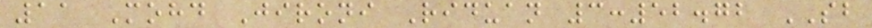11 Mohd Jironi Riduan 3:52.72 SB
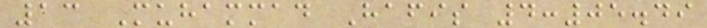13 Muhammad Hafis 4:05.49
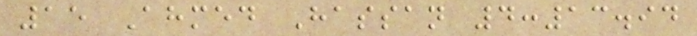15 Ahmed Hassan 4:13.94
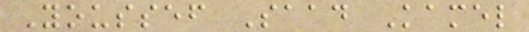Youssef Saad Kamel
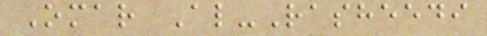Omar Al-Rasheedi
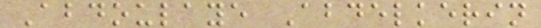Abdoulaye Abdelkerin
